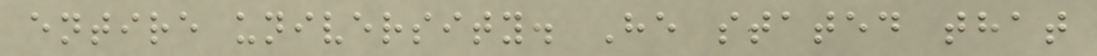entire university. He stated that
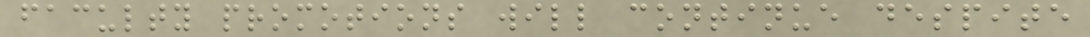faculty promotions will continue despite
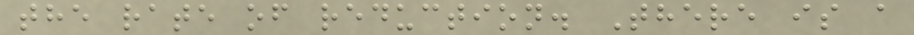the rate of reduction. There is a
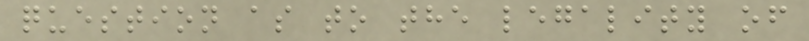question as to the legality of
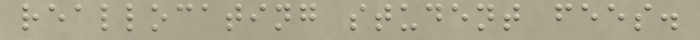reallocating student fees.
